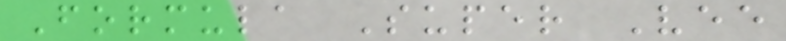Formula Super Vee
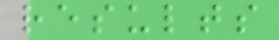results
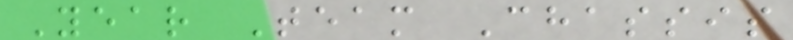Year Team Chassis
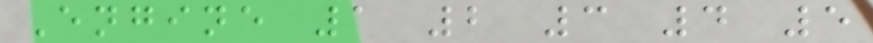Engine 1 2 3 4 5
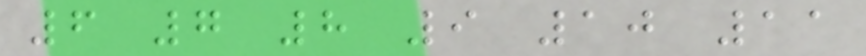6 7 8 9 10 11
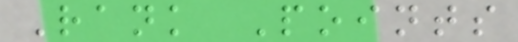Rank Points
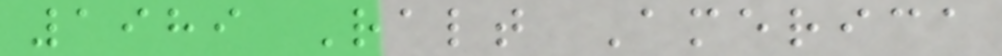1989 Ralt America
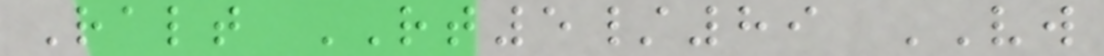Ralt RT5/89 VW
